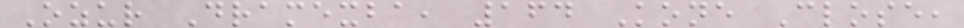Ozur Dramexba, 164 Kone Close,
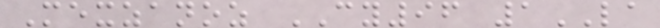Mexzanoz CY96 1LA
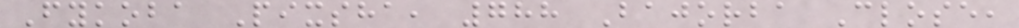Fykoba Pixsha, 788 Bajorba Close,
